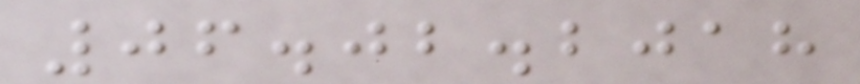06.02.2018
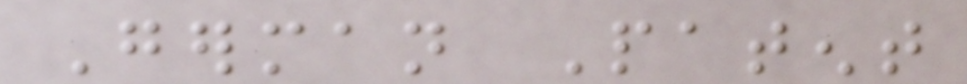German Patent
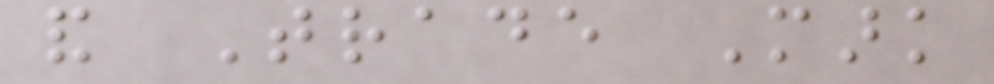and Trade Mark
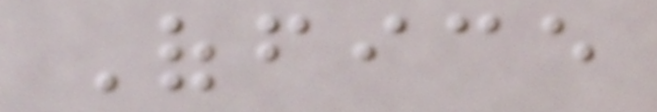Office
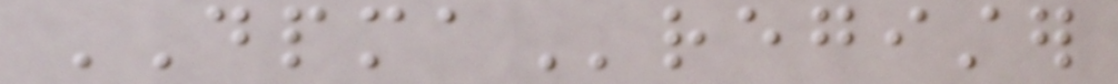DPMAregister
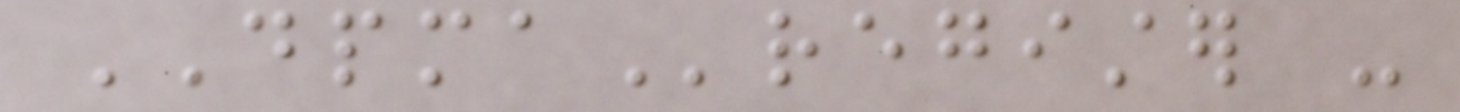DPMAregister -
